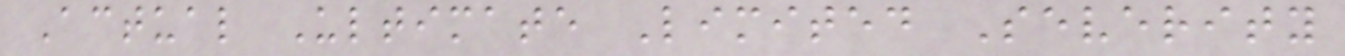Actual Ultimate Limited Severity
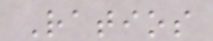Ratios
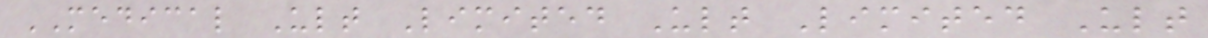MEDICAL Ult Limited Ult Limited Ult
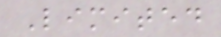Limited
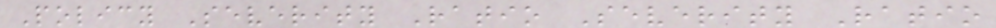Policy Severity Ratio Severity Ratio
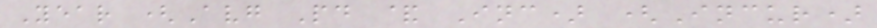Year (Avg Pd & Inc) (Incur)
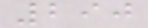290
